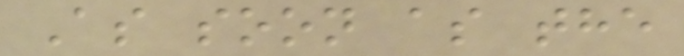As soon as the
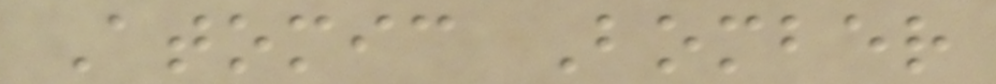Atomic Bomber
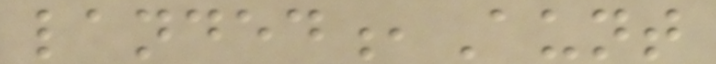landed,Aunt
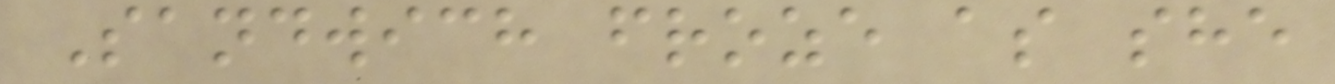Sandwich froze as she
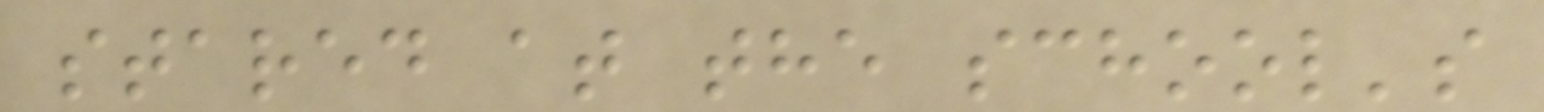stared at the school's
